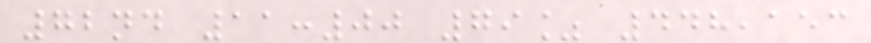72nd 11:00 79% 448,153
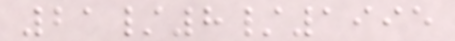21/8/1995
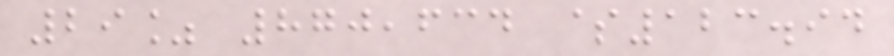29% 870,634 $123.94
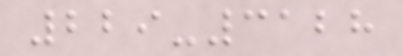229-3128
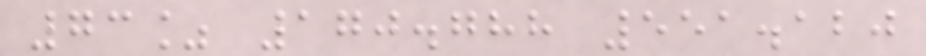73% 170.788 551.120
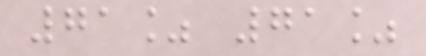71% 71%
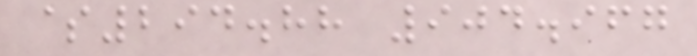$294.88 904.967
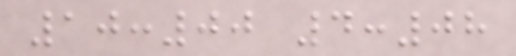10:00 4:08
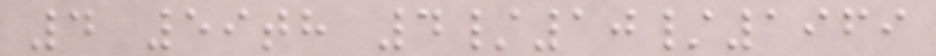4 59th 4/10/1969
